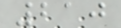210
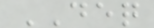DEQ
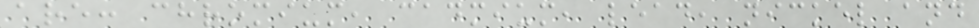are: chromium, cadmium, lead, nickel and
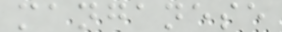manganese
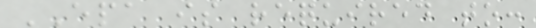EPA is required to:
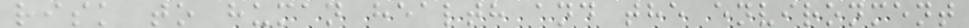risk to human health and the environment
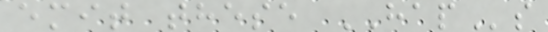emit these HAPs
